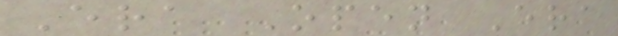Era Open Era
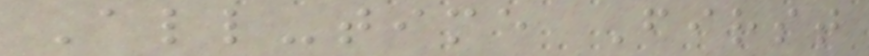All-time First
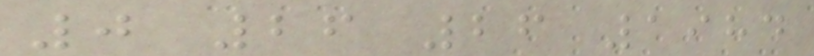0 26 26 1984
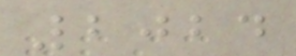2024
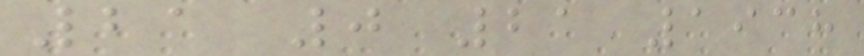21 0 21 1938
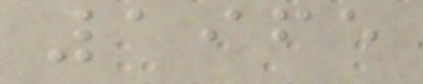1965
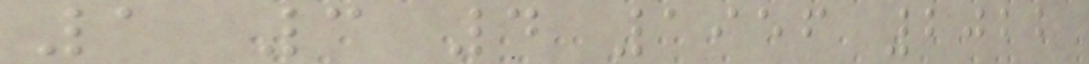1 3 4 1956 2022
